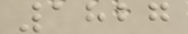1827
